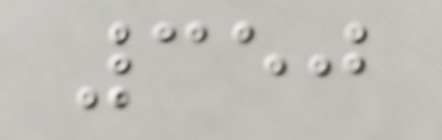350
